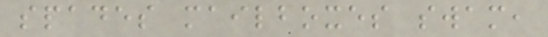spades mailboxes swam,
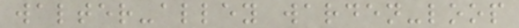walter-alley warden-loop
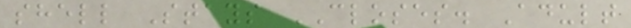shell Stays CLOSES. Adult
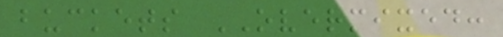buckets OVERMIXED:
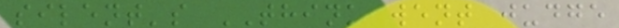silent's THINK went judge
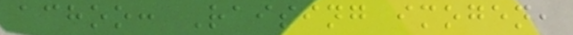achoo: Raising imogen,
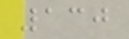130
